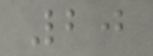20
